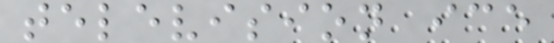television ice
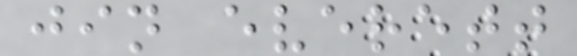jin everett
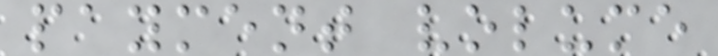payment volume
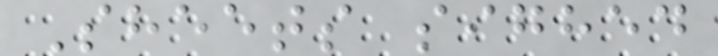Sheets sighed
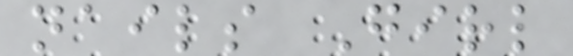nails Girl
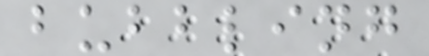bubbling
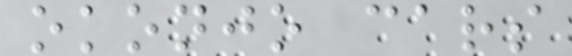okonjo cars
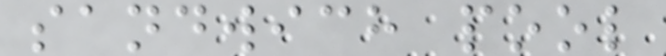sandwich pool
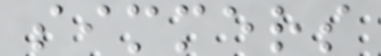simmers
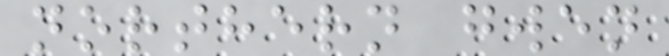northern gwen
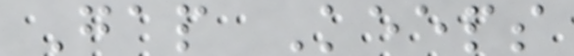Gap Keeps
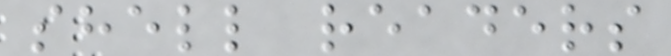shell readers
